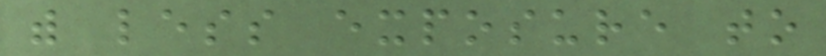with less exposure to
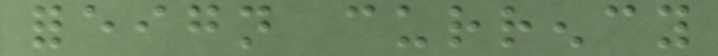foreign currency
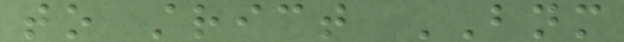to strict BNM
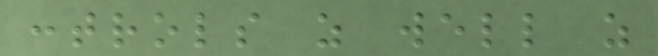controls as well as
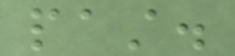past.
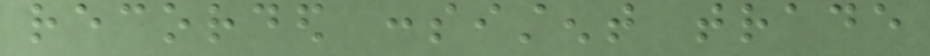recorded consistent trade
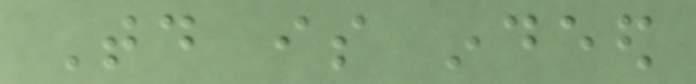Today is indeed
